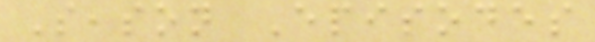Season Episodes
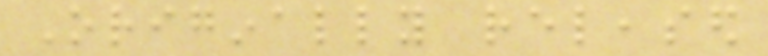Originally released
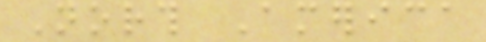North America
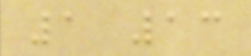1 13
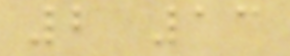2 13
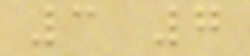3 7
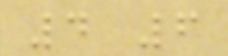4 6
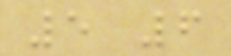5 6
